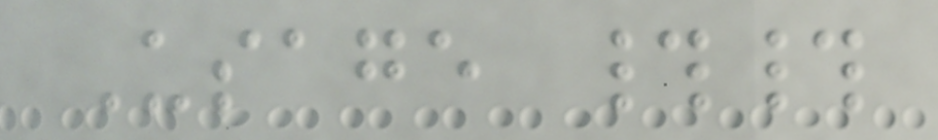Usage ##
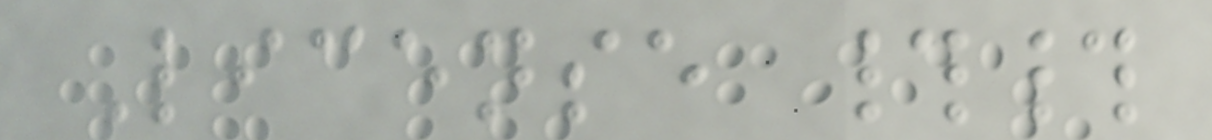License ##
